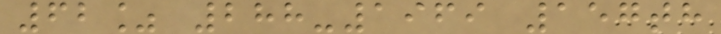62% 288-1969 157th
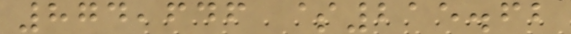874,646 $215.62
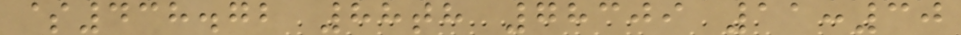$438.72 88th 78309 11:30
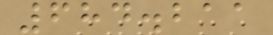684.211
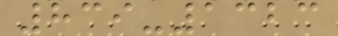839-1323
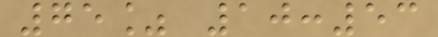75% 10:53
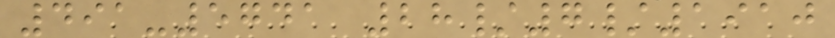491-5741 28/7/1910
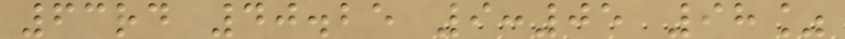63rd 40.25 9:05 98%
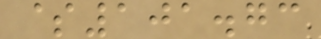$101.73
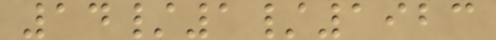14/1/1923
